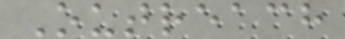Outreach
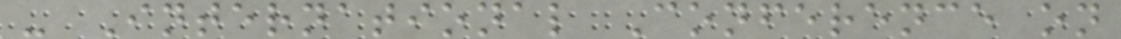- International Conference on
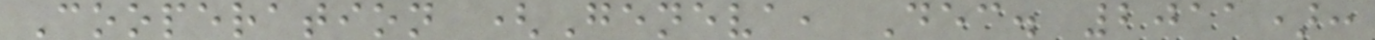Cooperation (Geneva, Dec. 2011):
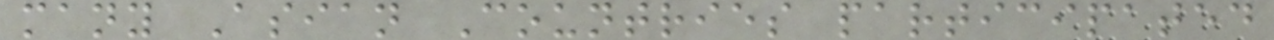many Asian Countries participated
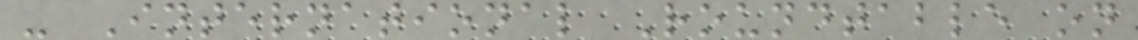- International Roundtable on
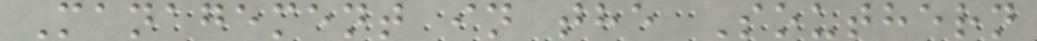Management in the Southern
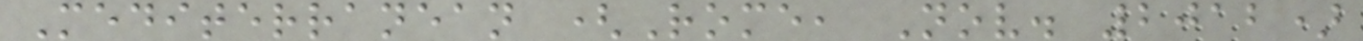Mediterranean (Rome, Nov. 2012)
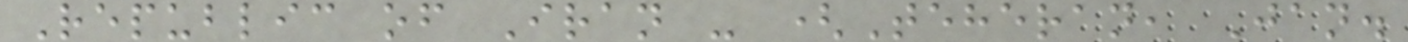Republic of Iran - (Teheran, Jan.
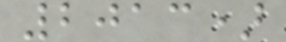2013)
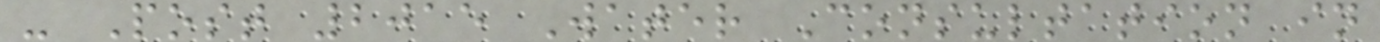- Post 2015 Water Consultation in
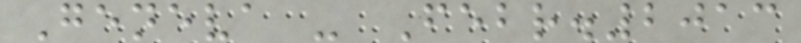Geneva - Febr.2013
